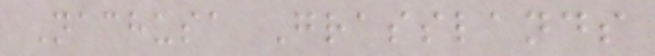Nachusa Grasslands
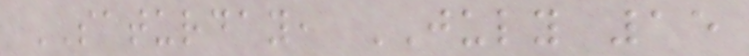SATURDAY, JULY 15
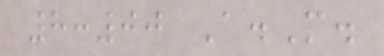8:00 A.M.
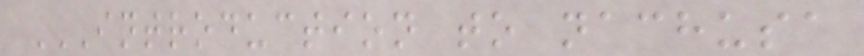INTRODUCTION TO NACHUSA
